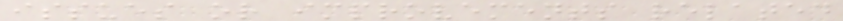issues or improvements related
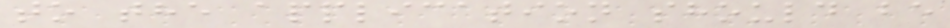to the application should be
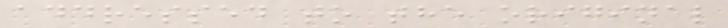addressed to the original
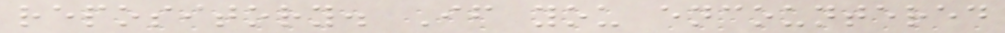repository. If you encountered
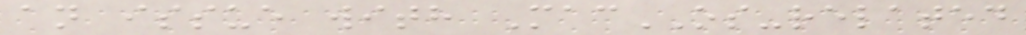an issue with MacOS-related
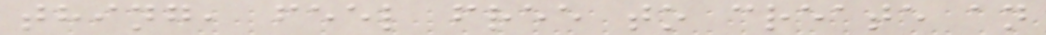thing, feel free to create an
